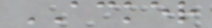ACKER
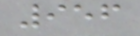956
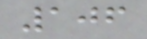106
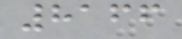8166
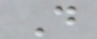D
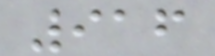916
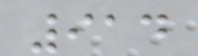914
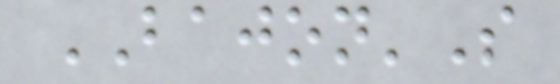BAJON'S
